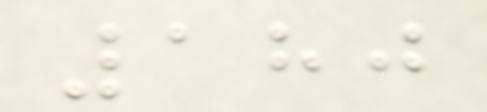180
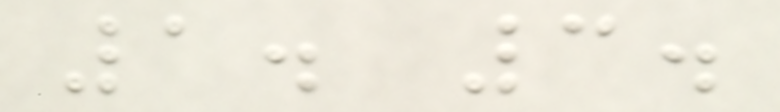1. 3.
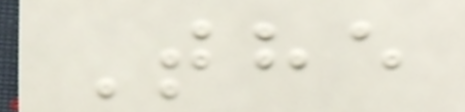The
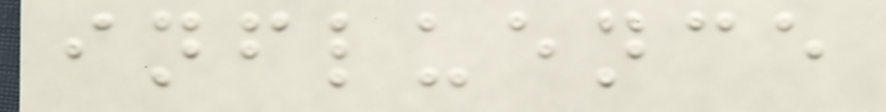influence
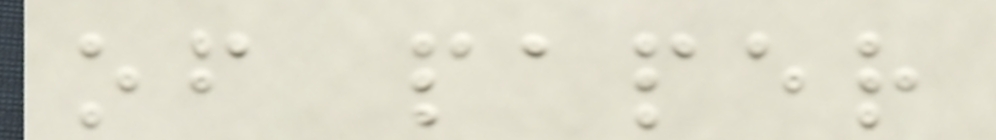of paper
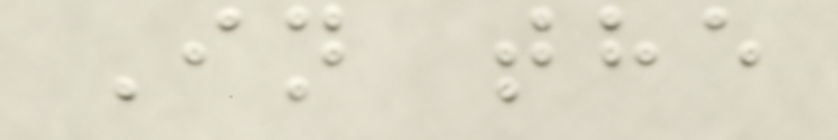In the
